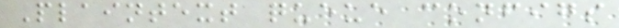Plaintext queue configs
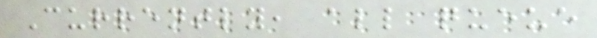Currently, all queue
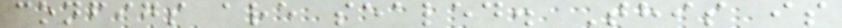configs are sealed. This is
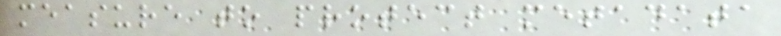measure to protect metadata
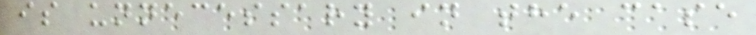is unnecessary in the case
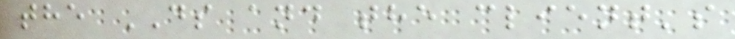the DS and the client's
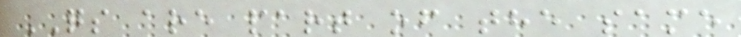QS are part of the same
